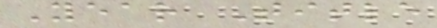Year Title
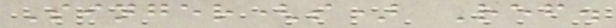Singer(s) Ref.
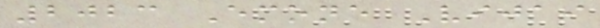2023 Emone Vijai
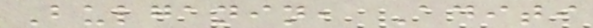Bulganin, Aditi
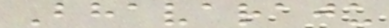Bhavaraju
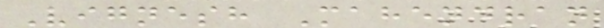Vignesh Mahendran
